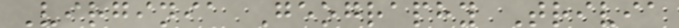Virginia Geography Trivia
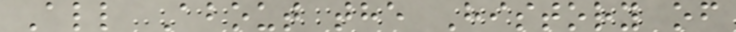All About the History of
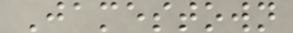Jamestown
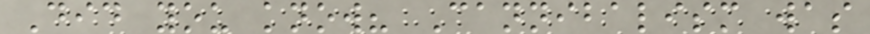Did you know? Cannibalism was
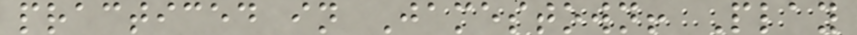practiced in Jamestown! Play
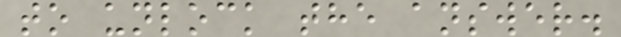to unlock the answer.
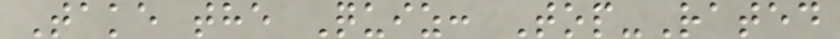Take the Quiz: Top-Rated
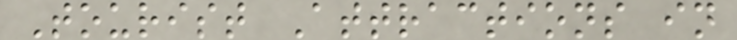Tourist Attractions in
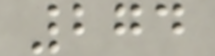274
